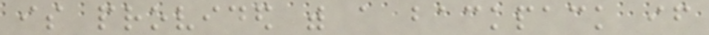is provided with a backpack if
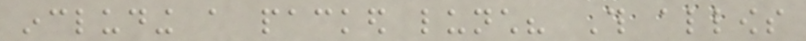including a packed lunch? This allows
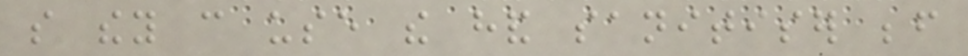so they can use the hand sanitiser before
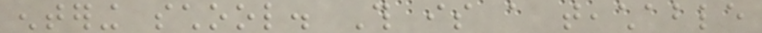entering school. This is a teachable
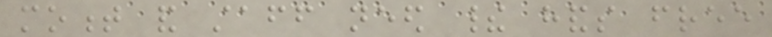moment and staff need their hands free
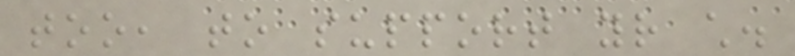too, to support your child.
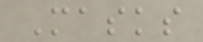Masks
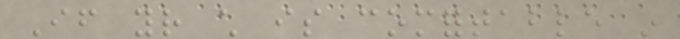If your child is comfortable in
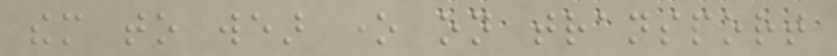them to wear one on transport
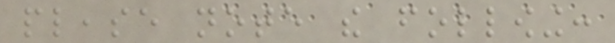please note the following:
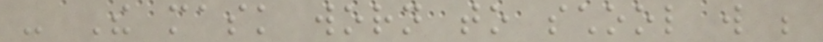- The mask worn to school will be
